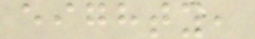eighty,
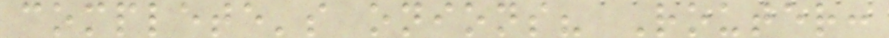complete's onions? Router:
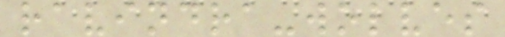ravindra-wolves
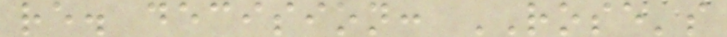re. decision: ROSE's
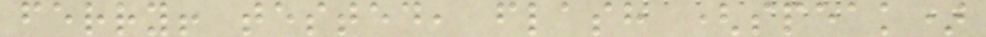ferry! tested, flash (speak)
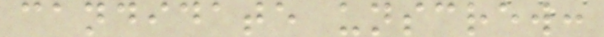candidate unscrew:
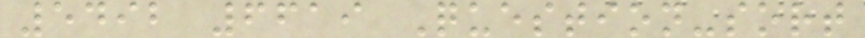5492 6619 Question-sort
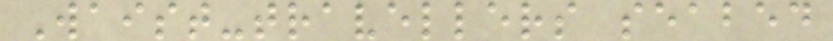Waist-travellers seabed
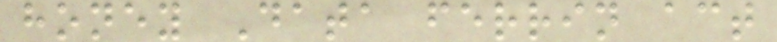honey Data ferrin act
